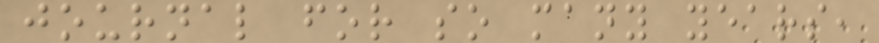journal for so many years,
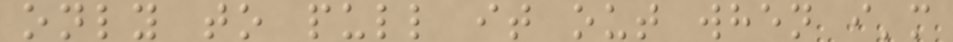only to pull it out when i'm
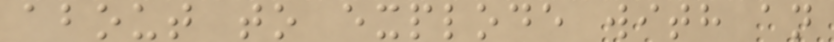about to explode with an
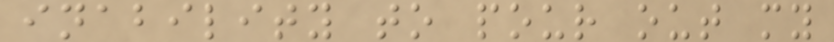inability to pour out my
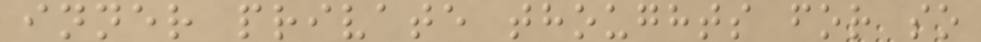inner private thoughts for so
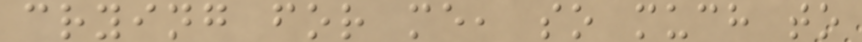crying for me, so much to
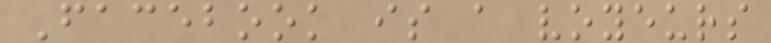Facebook is a voyeurs
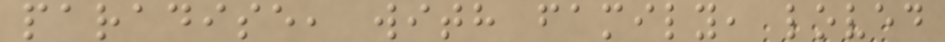paradise, with family, loved
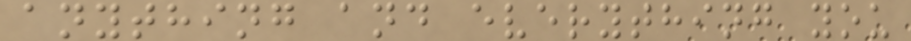anything and everything you
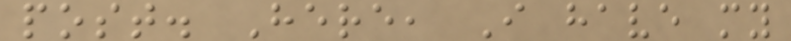post. Here, I have my
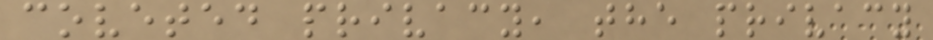coveted privacy, the privacy
